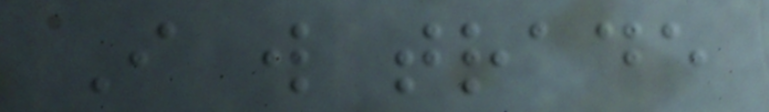I will trade
